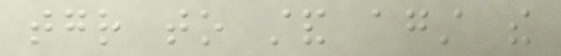together to stand against the
